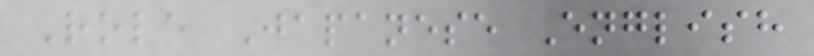Role Japanese English
